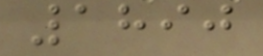1890
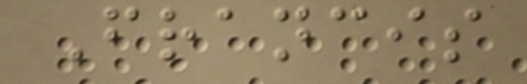Francis
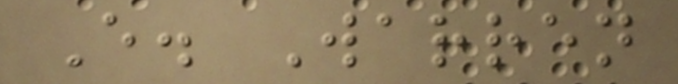E. Warren
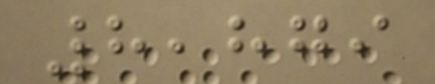8,879
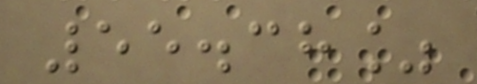55.38%
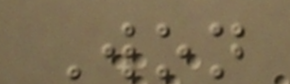Won
